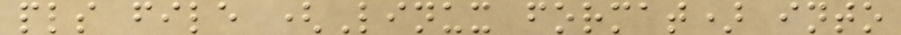pls file (Linux format) into
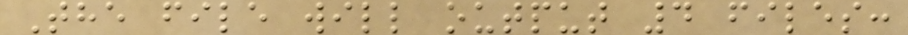The file will output 4 files:
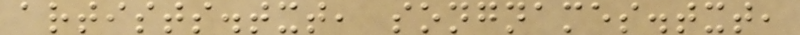artists.txt, songnames.txt,
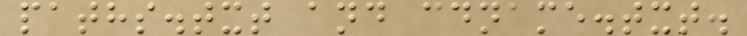paths.txt and cdname.txt.
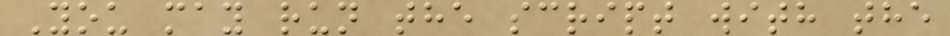You may run the script with the
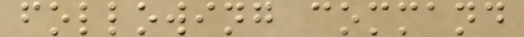following command
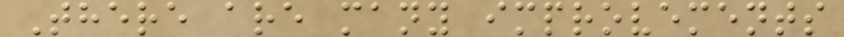There are many improvements
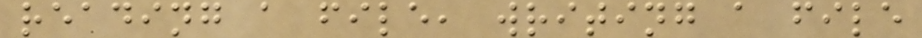reading a file, writing a file
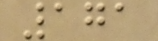171
